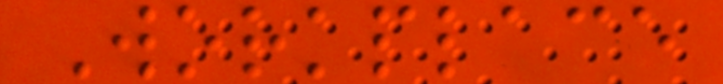Workplace
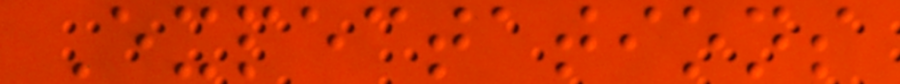Expectations
